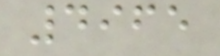4965
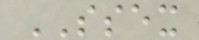SSEX
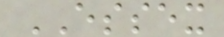ESSEX
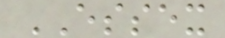ESSEX
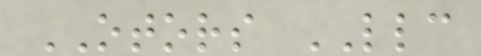OTORS LLC
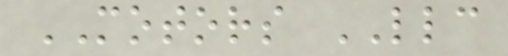MOTORS LLC
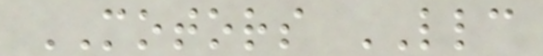MOTORS LLC
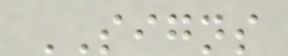SIGNS
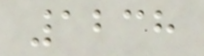1238
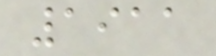1911
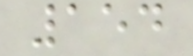154
